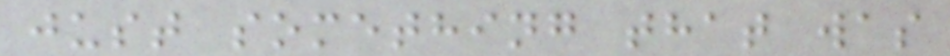just something that was
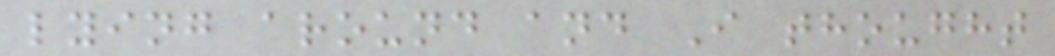lying around and I thought
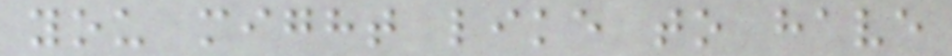you might like to have
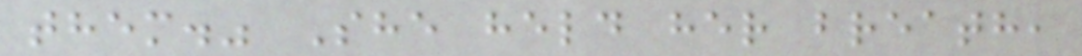them." She held her breath,
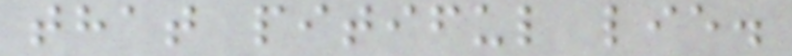that pitiful lie.
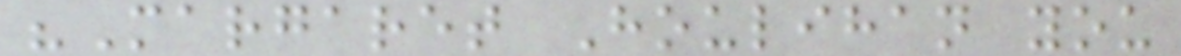"Margaret Houlihan you
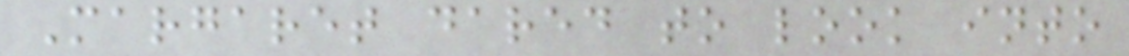Margaret dared to look into
